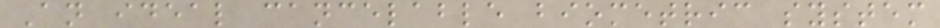An ideal cancelable biometric system
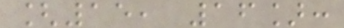[15, 16]:
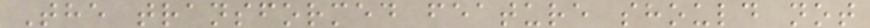The transformed feature should not
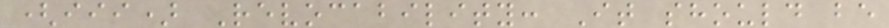(iii) Revocability: It should be
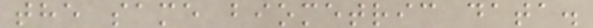the same biometric data.
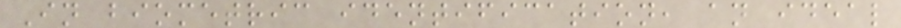In biometric identification, an ideal
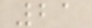21
